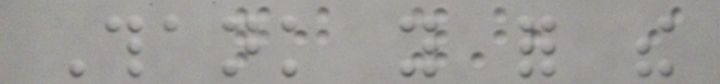Thank you for the
